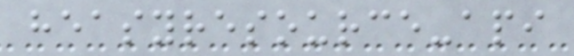heasyresource-api
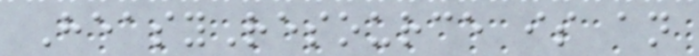HeasyResource is an
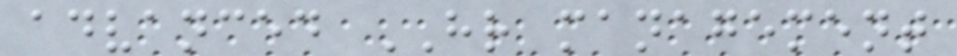advanced HR management
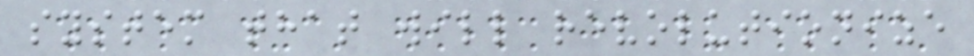system that will revolutionize
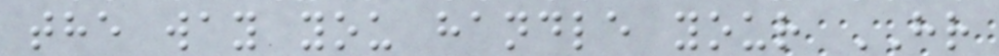the way you handle your HR
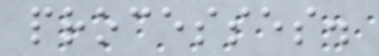processes.
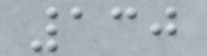130
